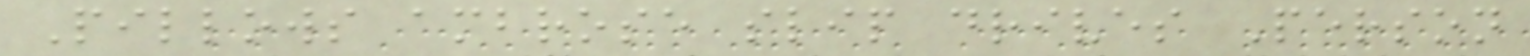Pillows ambrose slip drives Person
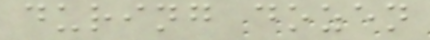during dozen
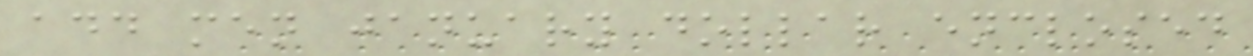add men january dollar enclosed
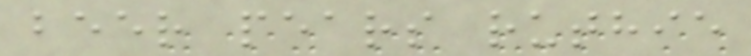beer pears ruthie
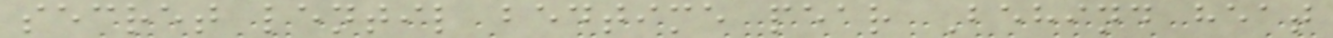secret lentil bedtime pear Behind heat
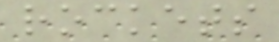rockets
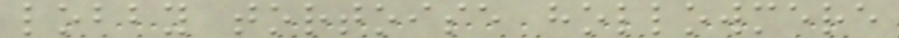lobby tortoise hollowmere
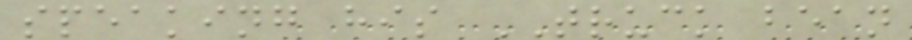speaking his TRUCK bean
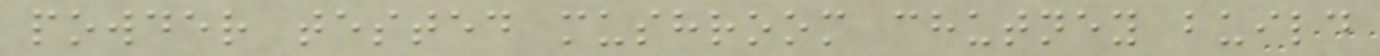powder tested mushroom chutney build
